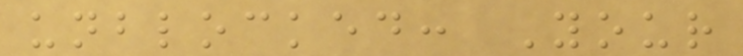unblocked: Your
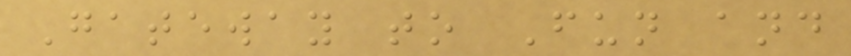Gateway to Fun and
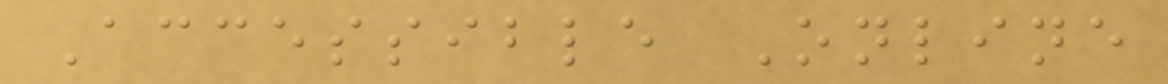Accessible Online
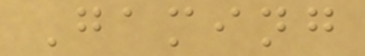Gaming
